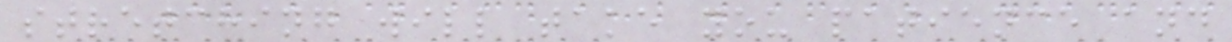stretching will take you patience and
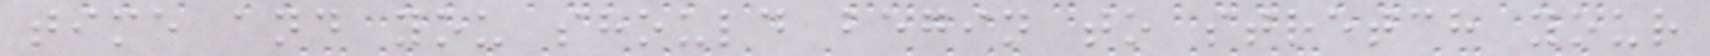time and you should begin to stretch your
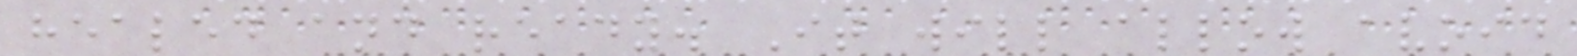healed and ready. It will allow avoid
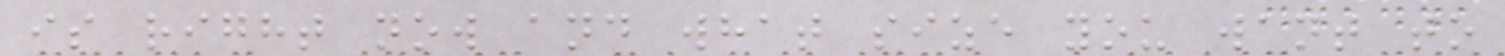is right now and what size you want to
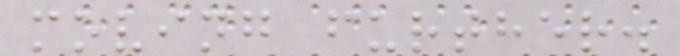moving further.
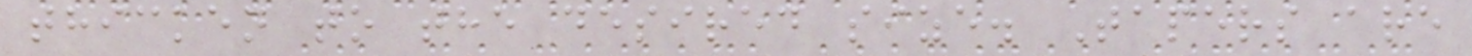thicken to the desired size. Tapers are
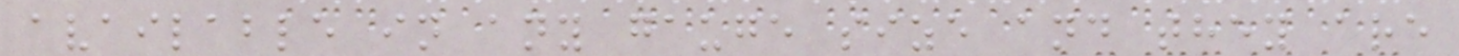available in any gauge size and they are
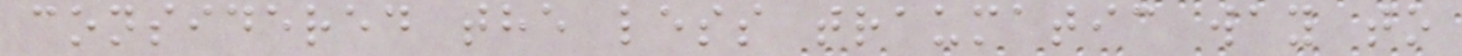considered the less traumatic way to
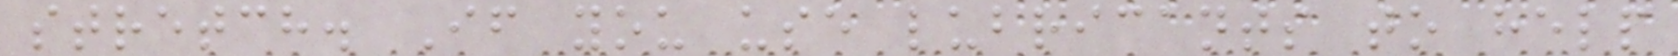stretch. If you use lubricants to help
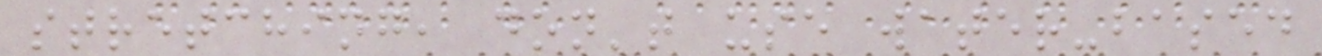stretching, don't use water-based
